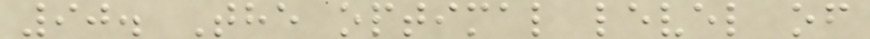90. The optimal level of
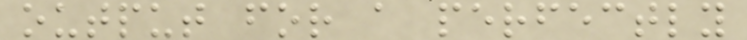output for a perfectly
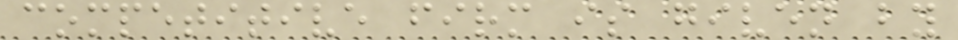competitive firm is given by
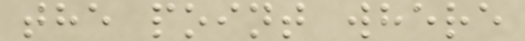the point where
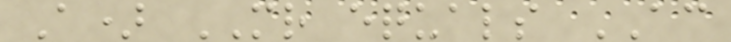A) MR equals AC
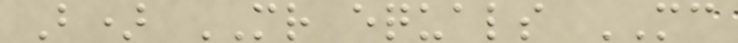B) MR equals MC
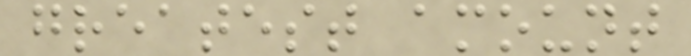greatest amount
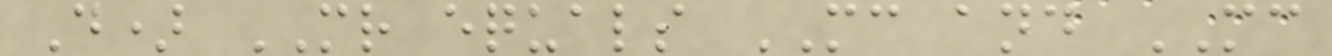D) MR equals MC and MC
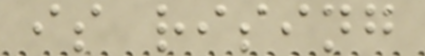is rising
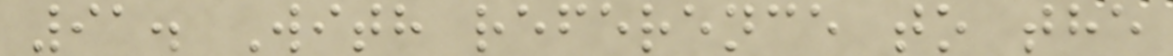91. With reference to the
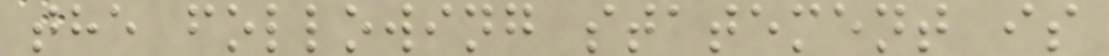the following statement is
